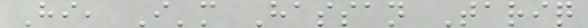Hi, I'm Hassan Tariq
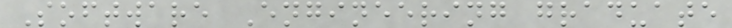Software Engineering graduate
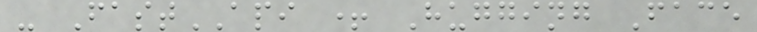- FastAPI + Hugging Face
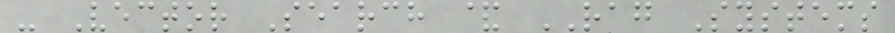- Vector Search & RAG Systems
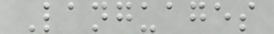Languages
